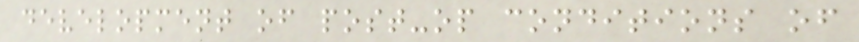development of post-op conditions of
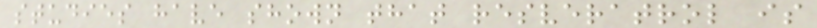studies have shown that resveratrol is
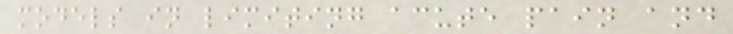models in limiting acute pain and
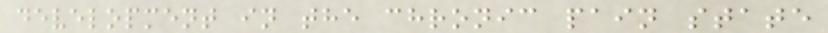development in the chronic pain state
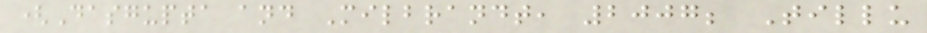(Dasgupta and Milbrandt, 2007; Tillu
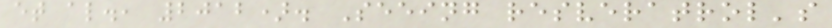et al., 2012). Seeing resveratrol's
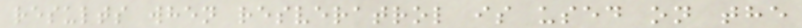results when resveratrol is used on the
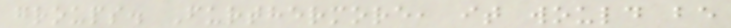groups. Furthermore, it would be
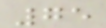75
